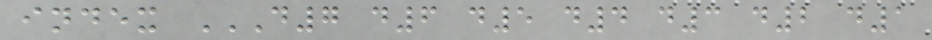index D7 D6 D5 D4 D3 D2 D1
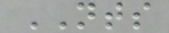NTS
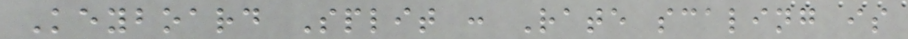Keyboard Split : Rate scaling is
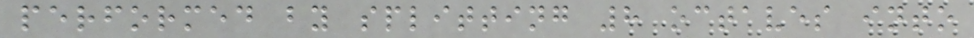performed by splitting 8 octaves into
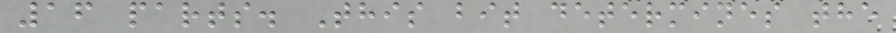16 parts. This bit determines the
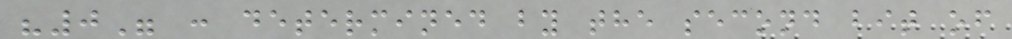"0" : determined by the second bit of
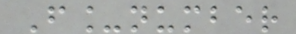F_number
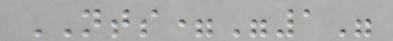NTS="1"
